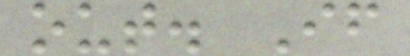out. If
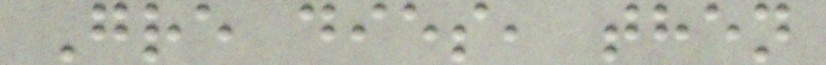Gre dies, then
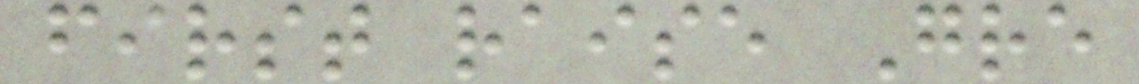first raise Gre
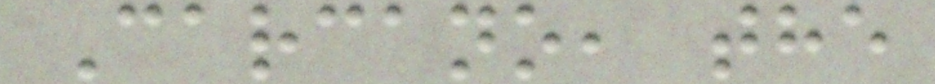Carcano, the
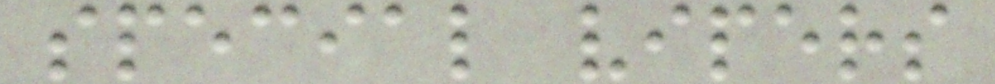special vipers
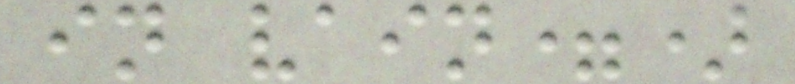in vain=)
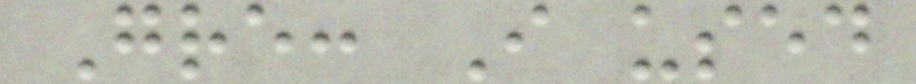Gre: I used
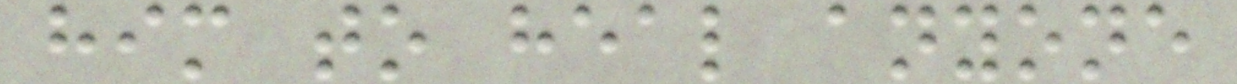him to heal anyone
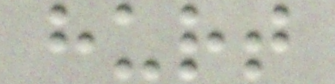hurt
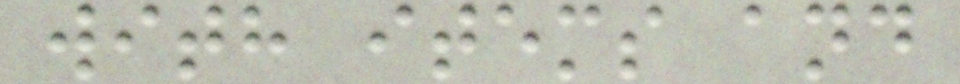with items and
